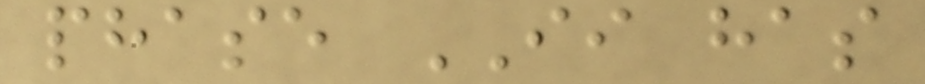phase II has
